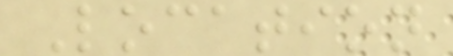Location
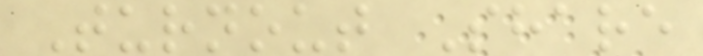Turnout Share
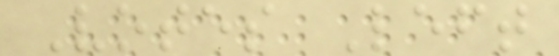Votes Left
